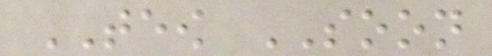TEOW SOON
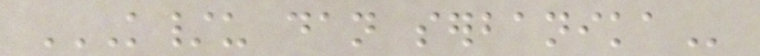K/U DAN SERBANIKA
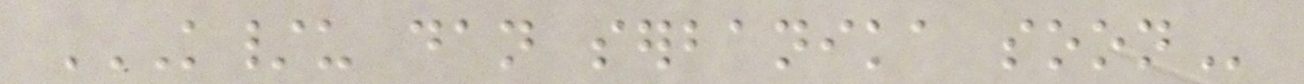K/U DAN SERBANIKA SOON
